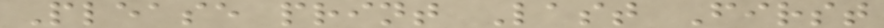Please print Last First
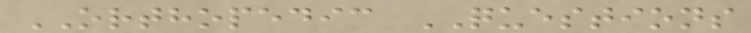ORTHOPEDIC QUESTIONS
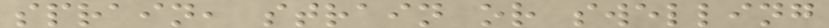sprain, strain or swelling
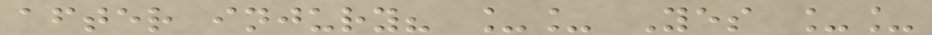after injury? __ Yes __
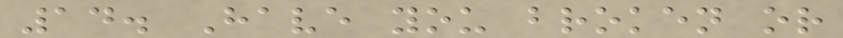14. Have you broken or
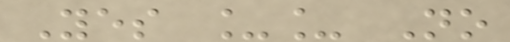Yes __ No
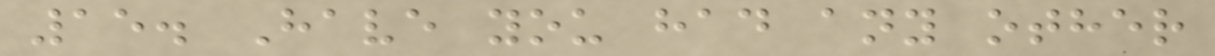15. Have you had any other
